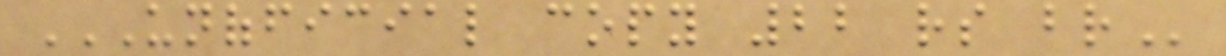UNOFFICIAL COPY 22 RS BR
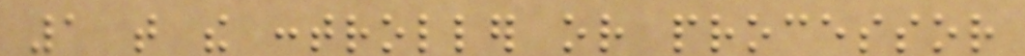1 that the controller or processor
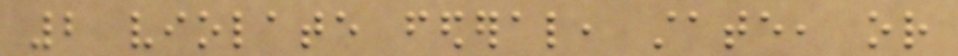2 violate federal, state, or
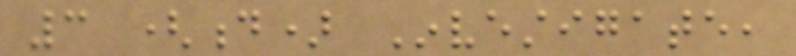3 (d) Investigate,
